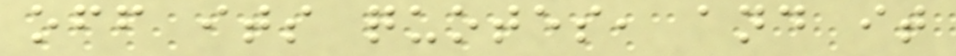off its quotes, and it
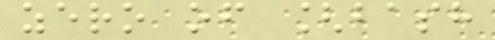zero of [bash
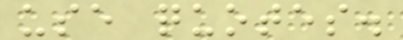use quotes.
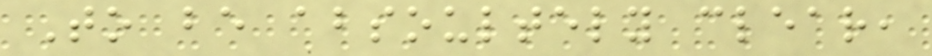To be absoultely clear,
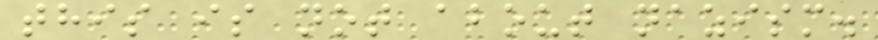this is not about nazism.
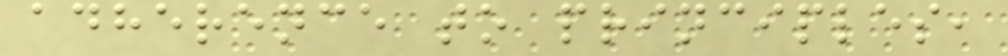adherence to principles,
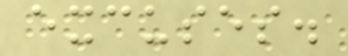excuses.
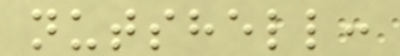nutshell:
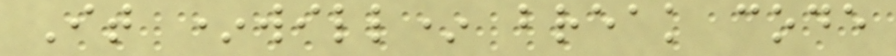It *will* break code
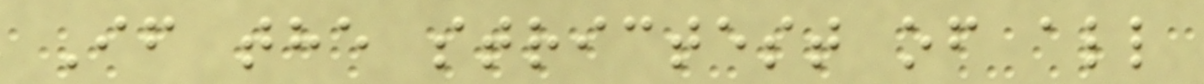If the strictest of all
